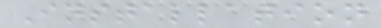Installation
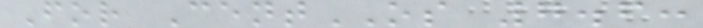For CentOS 7.6:
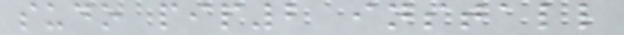sudo pip2 install
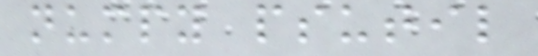numpy psutil
